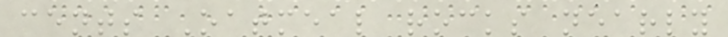cents Oatmeal rocks nearly
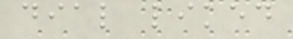dial liked
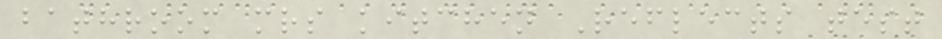bathroom mrs kitchen Reflects test
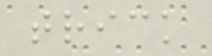trick
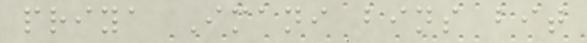priya Imani bins bit
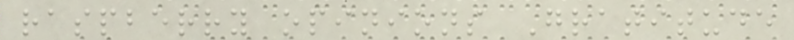raspberry opinions Gratitude
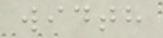width
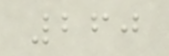260
